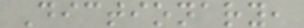Dictionary,
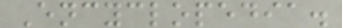Encyclopedia.
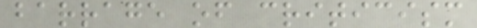barrage of criticism
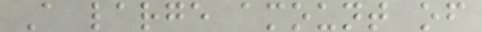A large amount of
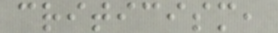criticism,
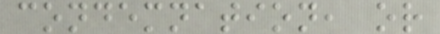condemnation, or
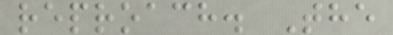reproach. The
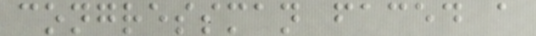congressman faced a
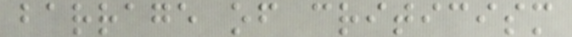barrage of criticism
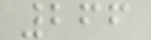266
